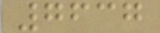7637
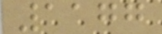1177
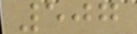507
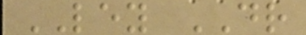LEY DR
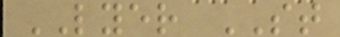LYER ST
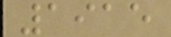1915
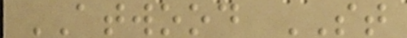ATWOOD ST
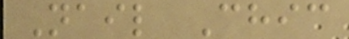Nail Chic
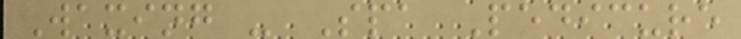Waxing - Spa Pedicure
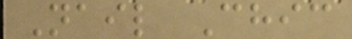Nail Chic
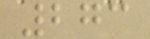273
